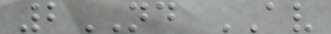2ND AV
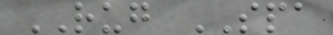RUG SPA
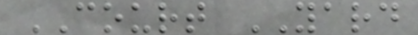COURT YARD
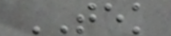TEK
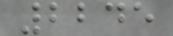2245
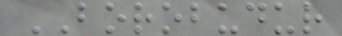BOROBUDUR
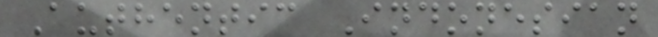Authentic Indonesian
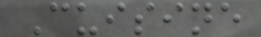Cuisine
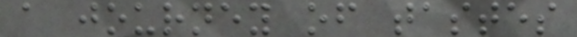a journey of tastes
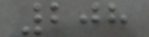208
